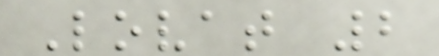Lovat 2
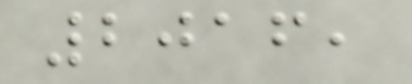2016,
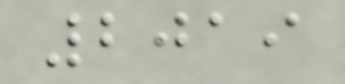2019
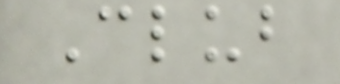Club
